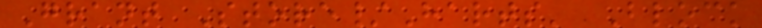Grant Store/Harts' Block
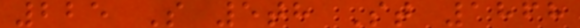225 S 5th St 1868
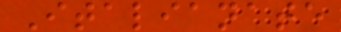Italianate
